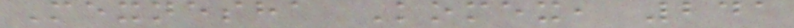Mexnesha Komex, 241
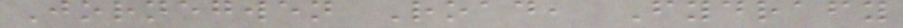Jornegwen Road, Fydrafy
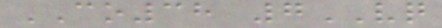CO38 7VQ
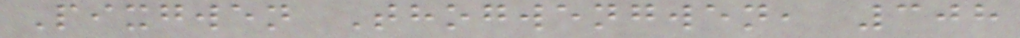Pixgwen Thogwengwen, 308
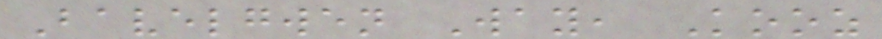Bavelgwen Way, Kooz
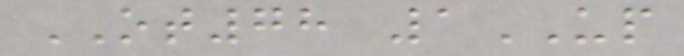OT78 1UP
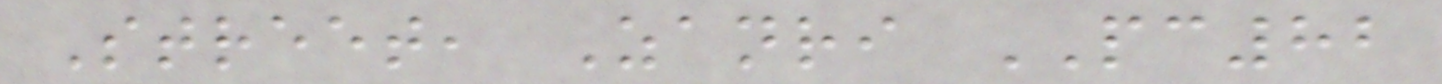Street, Zanri PC82
